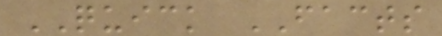QUICK FACTS
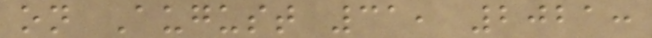on August 31, 2021:
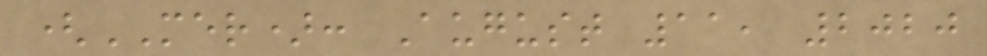(MER): August 11, 2020
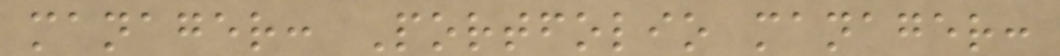manager: Portfolio manager:
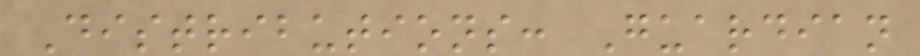Distributions: Guardian
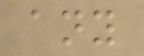any
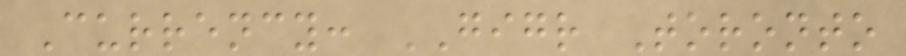Currency: GIGR Toronto
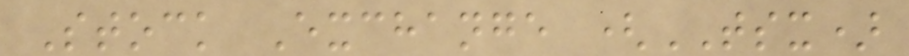Stock Exchange (TSX)
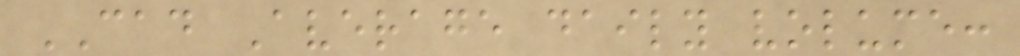CAD Average daily volume:
